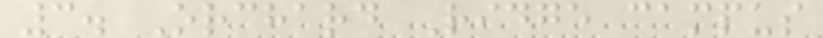3. Orchard Ridge campus
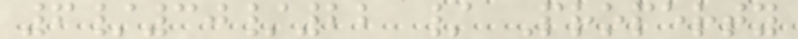6/30/22 / Property
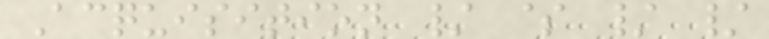Acquisition / $ / /
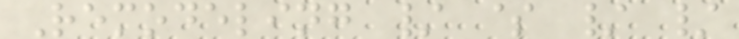Remodeling / $ / /
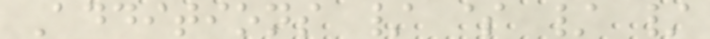Additions / $ / /
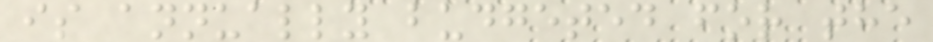is annually budgeted for the
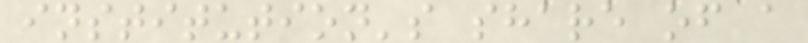institution's share of a
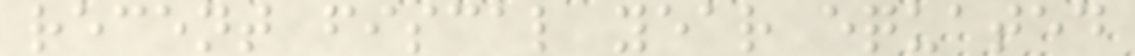recent fiscal year equated
